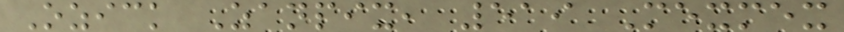Ozick Zanpix, 519 Mexmex
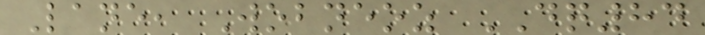Lane, Wobneoz DQ84
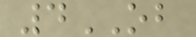4OB
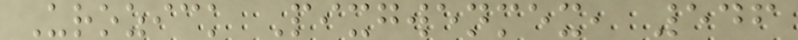Urozick Pixgwenmex, 546
